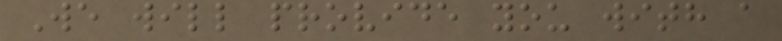We will provide you with a
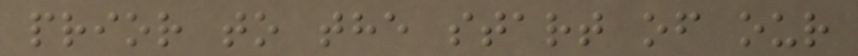prior to the start of our
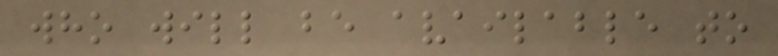who will be available to
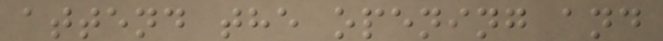attend the opening and
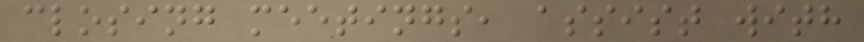closing meetings, assist with
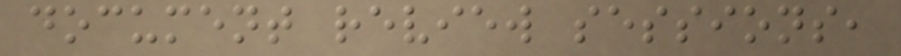document review sessions,
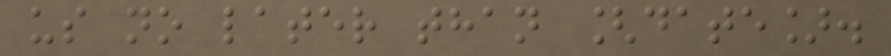us no later than [date].
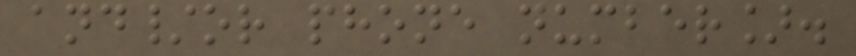and/or phone number].
